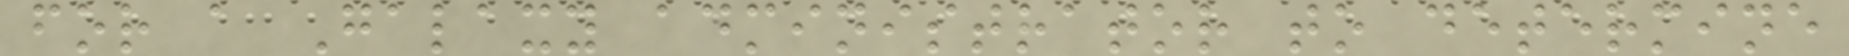for a Galaxy administrator to determine
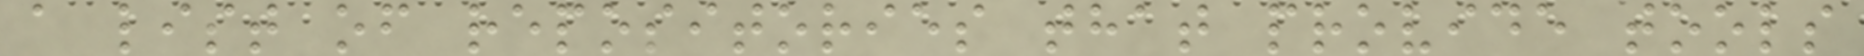a list of repositories that provide tools
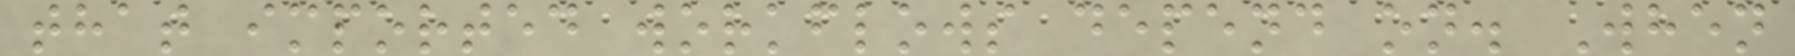that imported workflows depend on. When
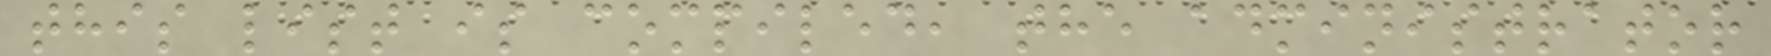this list is compiled, the administrator
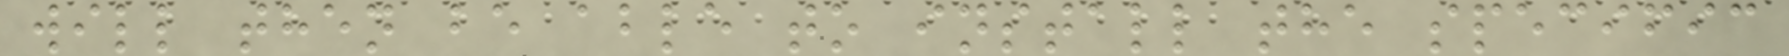will then be able to install the specific
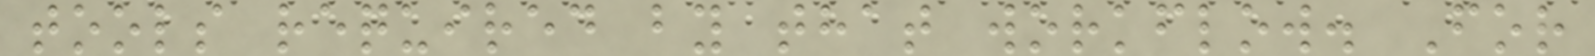tools required by that workflow. For
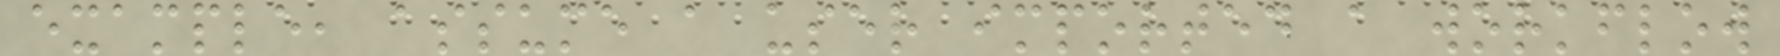example, assume a user imported a workflow
